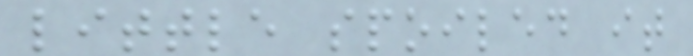little spoiled it
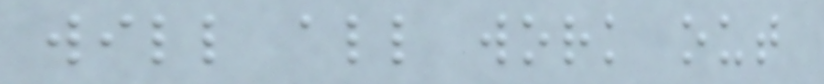will all work out
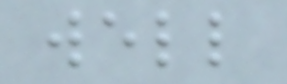well
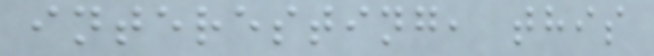interesting, this
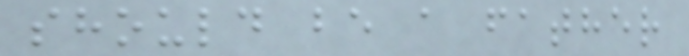should be a father
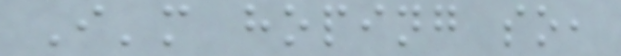I'm hoping so,
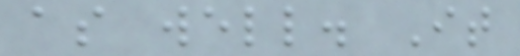as well. It
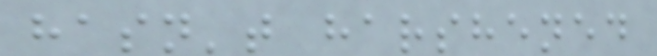hasn't harshened
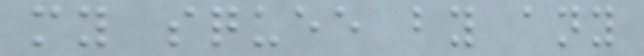my squee by any
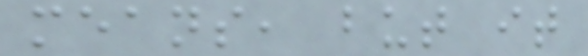means, but it
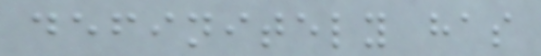definitely has
